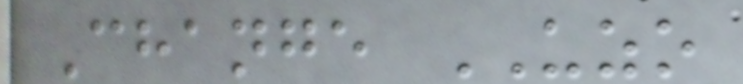Change UZO
